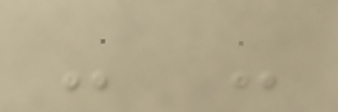- -
